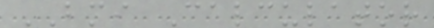BMI Calculator
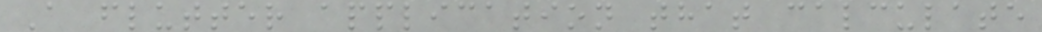A flutter application that calculate
